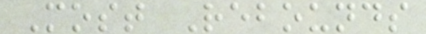Most Rebounds
